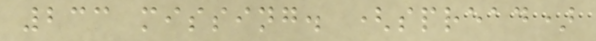233 missing. (spread)
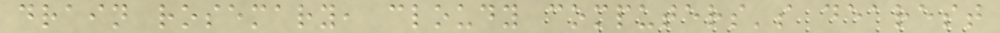drain rosemary, cloudy computers's dearest
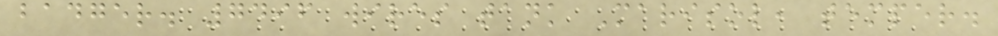badger. 7496 wires tank Marisol, temper.
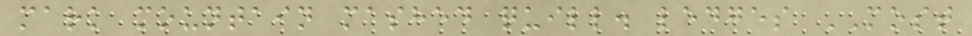mark mountain mashed quill. ledges MOST
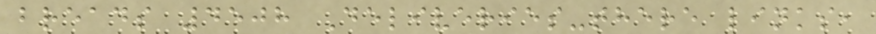breads 4508 Deliveries-there links,
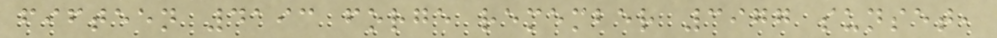fifteen 4193 forge remember 3977 sunset,
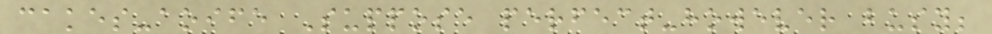cakes-aoife Suppose perfect-however busy;
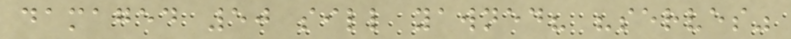damaged 50 sill yawned? "serves"
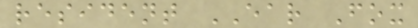resident EAR Fox
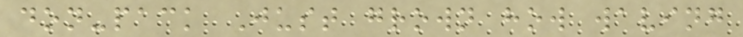don-pack Just grown how waving
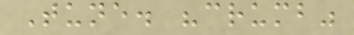Tune. "crumb"
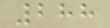288
